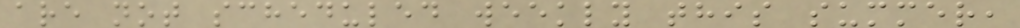are not scheduled weekly this summer,
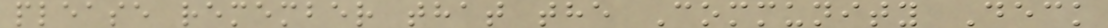please remember that the Community Deck
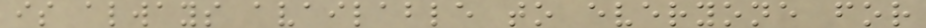is always available to everyone for
